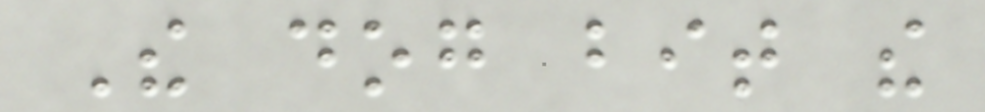The dog bit the
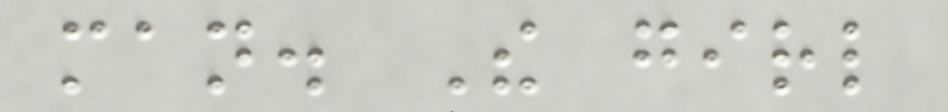man. The girl
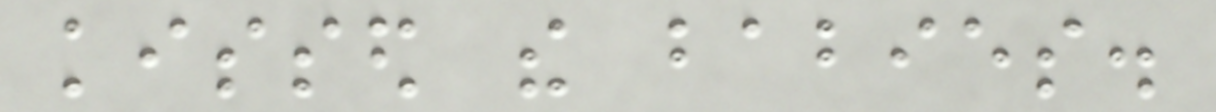kissed the babies.
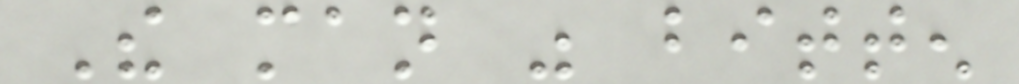The man was bitten
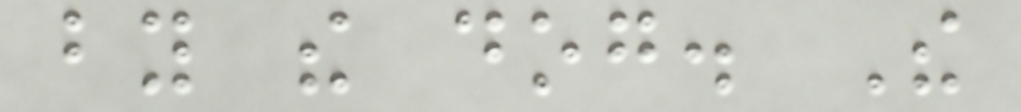by the dog. The
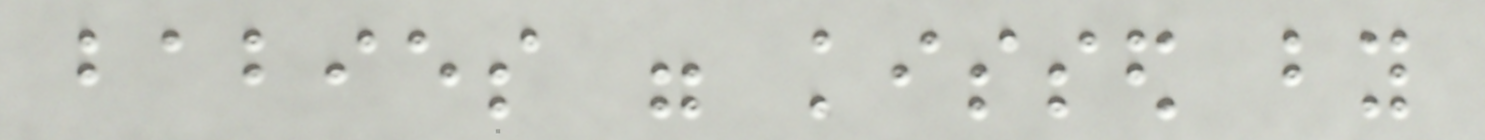babies were kissed by
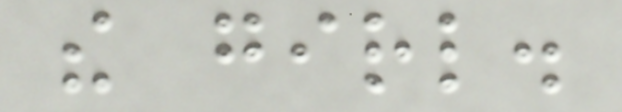the girl.
